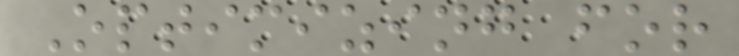Optimizing for
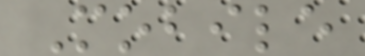Mobile
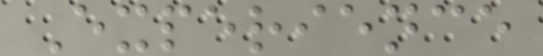Experience
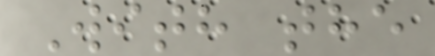With the
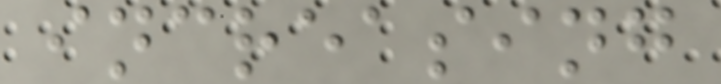increasing
